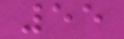55
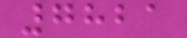7821
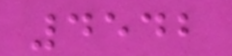4542
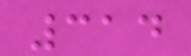314
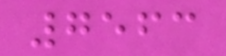7563
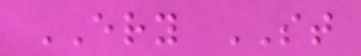ERY ST
